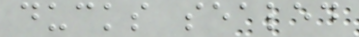ducks sealed
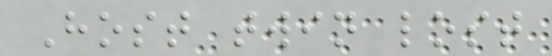Host twin lost
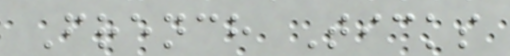French Ticks
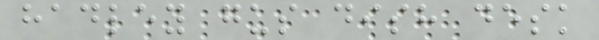hadley gus dish desk
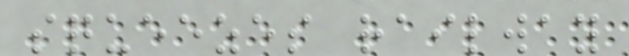squeezes railway
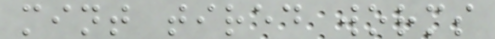mint tired worms
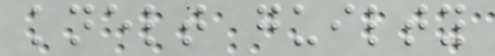knelt guilty
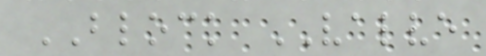BLOCK VALVE
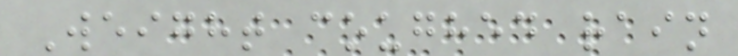Weight coughed rain
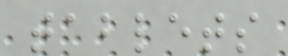tablets
